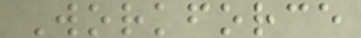Workforce
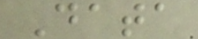Data
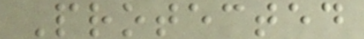Protected
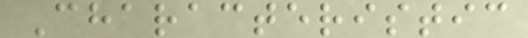Characteristic
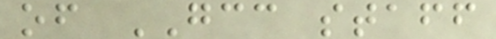of GCC staff
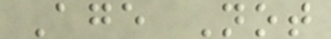Age Not
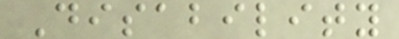Disability
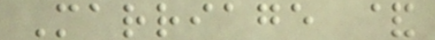Marriage &
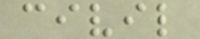civil
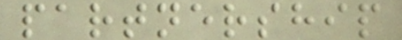partnership
